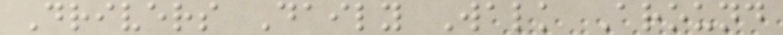Drivers Daily Walk Around
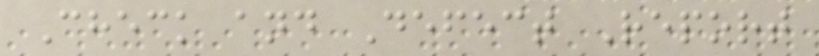Check and Defect Report
